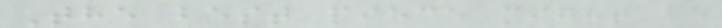The best piece might be
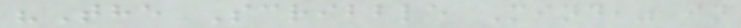"The Scribble Mind," in
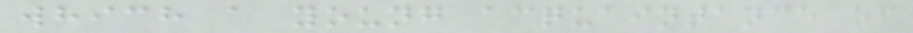which a young acquaintance of
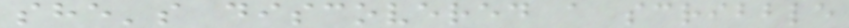she's discovered a scribble
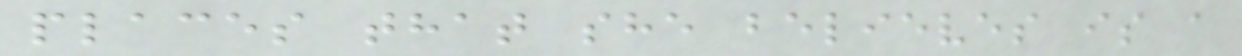places that she believes is a
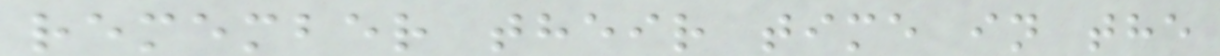remember their time in the
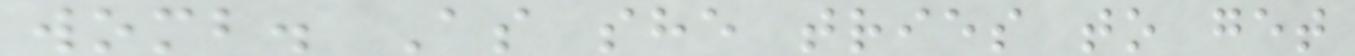womb. As she tries to get
